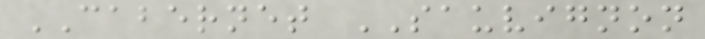CABERNET SAUVIGNON
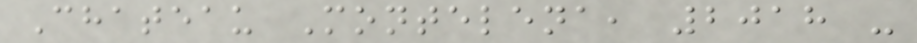Chateau Montelena, 2018 -
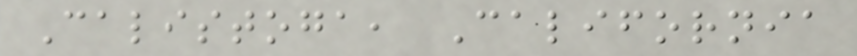Calistoga, California
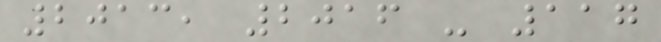2013, 2016 - 117
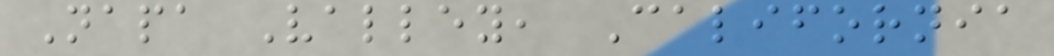Napa Valley, California
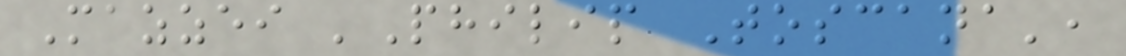Mazzei 'Philip Toscana',
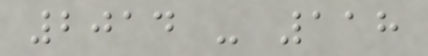2014 - 118
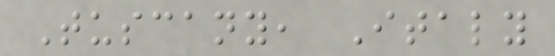Tuscany, Italy
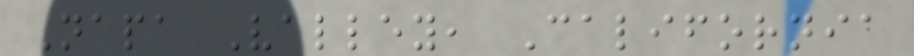Napa Valley, California
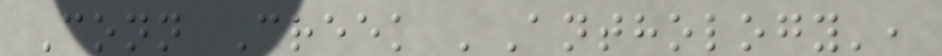Conn Creek 'Anthology',
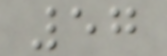57
